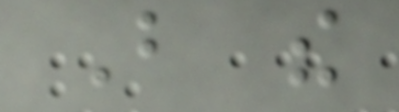But the
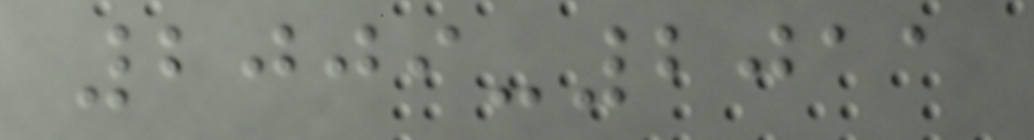2009-2011
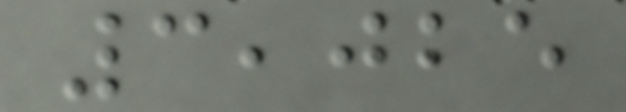3,025
